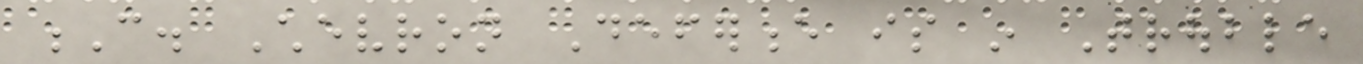C. Chevron Deference is in Trouble
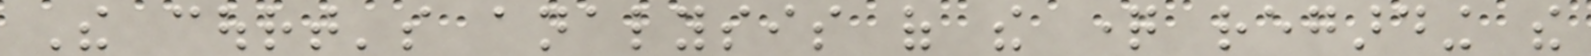The court's analysis of the question regarding the
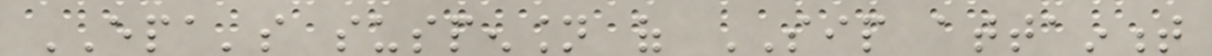EPA's suspension of SIP attainment
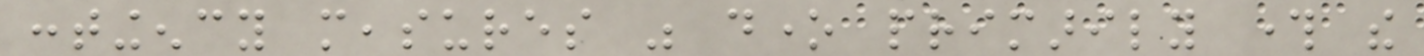contingency measures was done primarily through the
